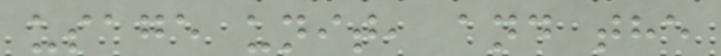usage unit, and the
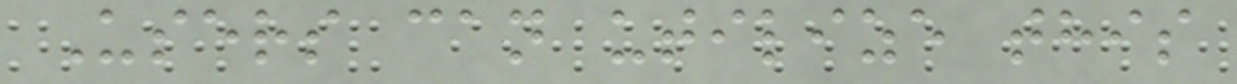Users can utilize this
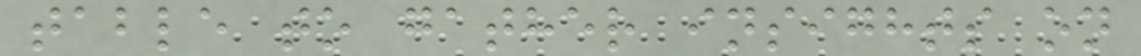table to gather insights on
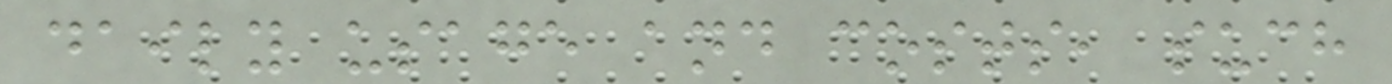daily usage and costs, such
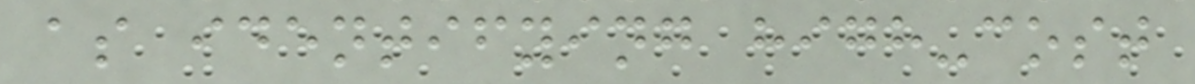as identifying high-cost
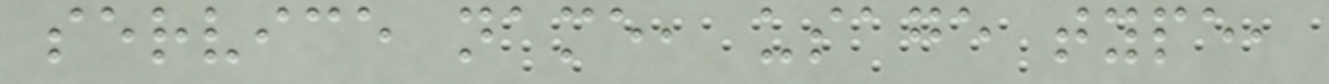service name, usage type,
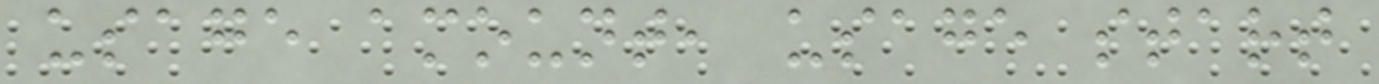usage amount, usage start
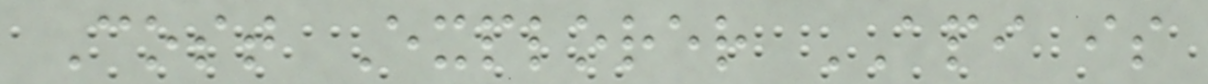Cost Explorer API is
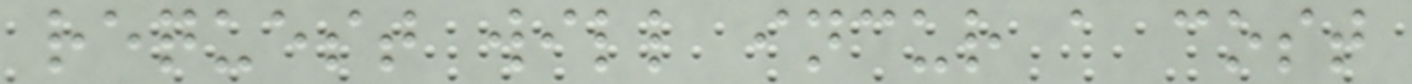request will incur a cost
